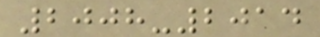2008-2014
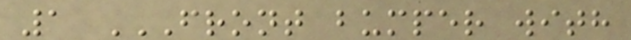1 FRONT BUMPER WITH
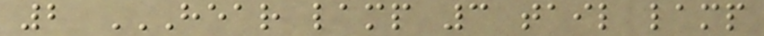2 HEAR LAMP 3 TAIL LAMP
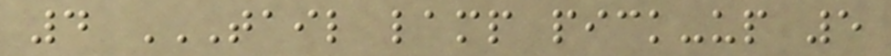4 TAIL LAMP PICK-UP 5
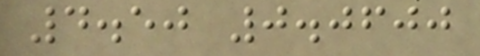4.50 0.0600
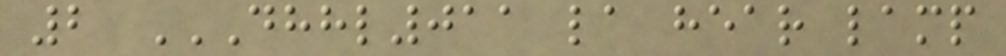2 DHHL011 LA HEAR LAMP
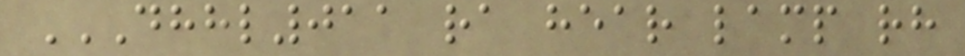DHHL011 RA HEAR LAMP RH
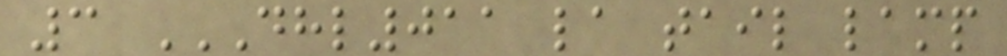3 DHL011 LA TAIL LAMP
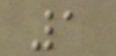1
